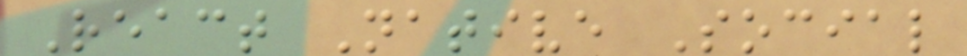React Native Social
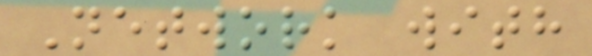Network with
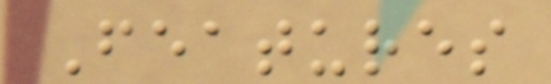Features
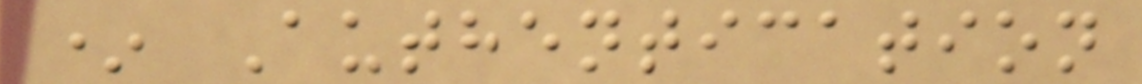* Authentication
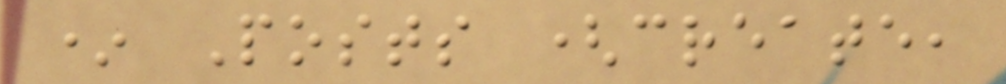* Posts (create,
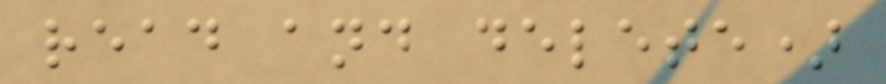read and delete)
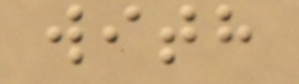with
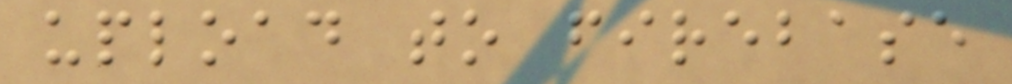upload to firebase
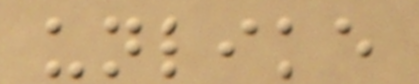unlike
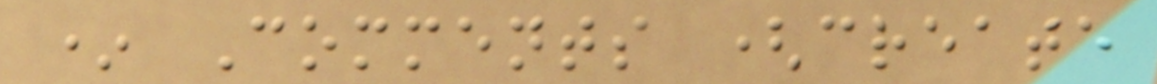* Comments (create
